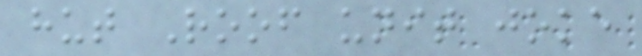hut Roof unit joke
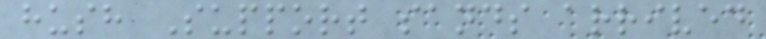hush Support sands arrived
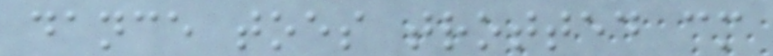dance toes trotted cm
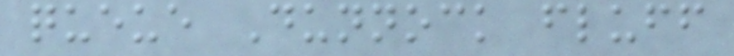queue Dunnock fluff
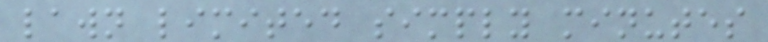lawn limited simply minutes
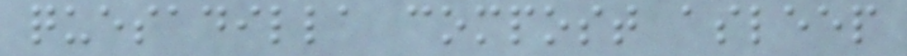quesadilla compost asleep
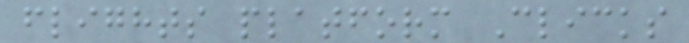flights platform Clicks
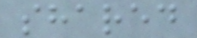shared
